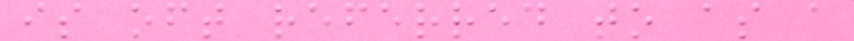is oft referred to as a
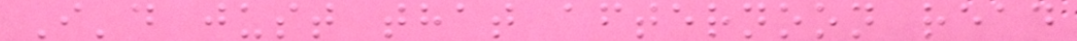I'd just that afternoon read
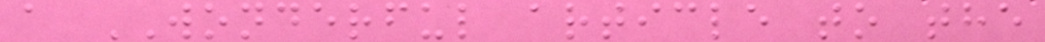a WONDERFUL article to the
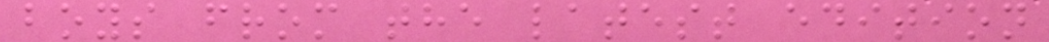boys from the latest edition
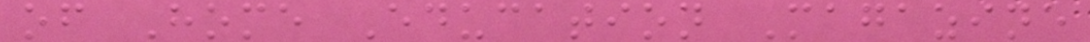of Home Education Magazine
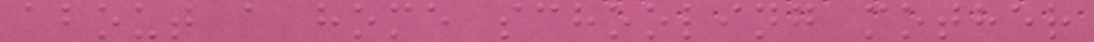about a home schooling mother
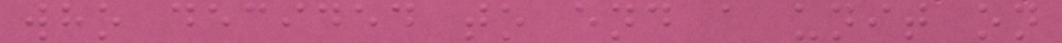who decided to end a unit on
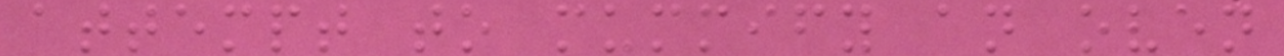attempt to mummify an oven
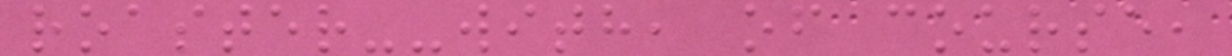roaster--with, of course,
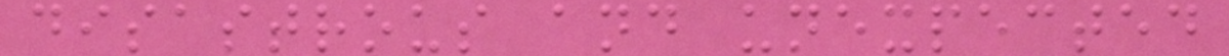disastrous and unexpected
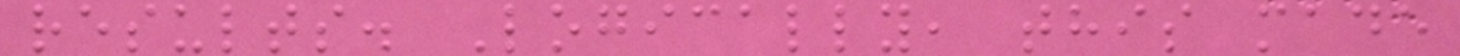results. Logically, this made
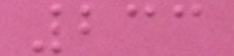233
